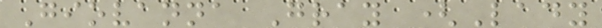Giovanna Gray (Lady
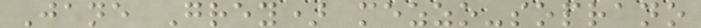Jane Grey) mezzo-soprano
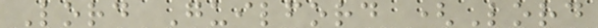Lord Guilford (Lord
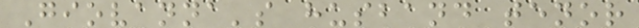Giovanna's husband tenor
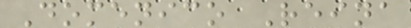Domenico Reina
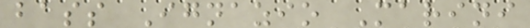bass Ignazio Marini
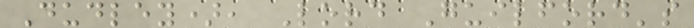Dudley), Lord Guilford's
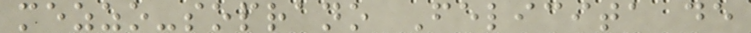mezzo-soprano Felicita de
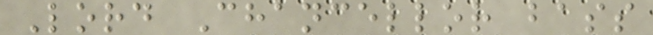Lord Chancellor bass
